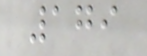179
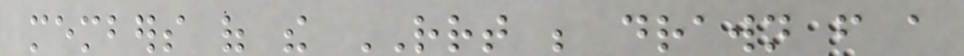members of the RRT be drawn from a
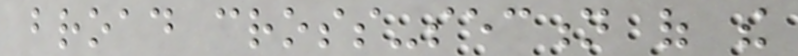broad cross-section of the
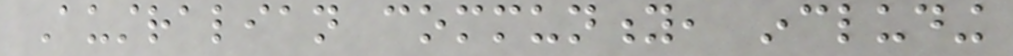Australian community, including
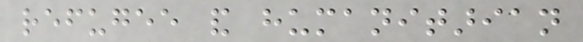refugee and humanitarian
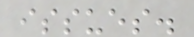issues.
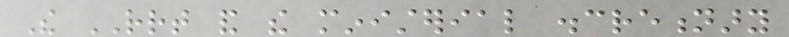The RRT and the ministerial discretionary
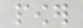power
